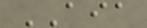AIA
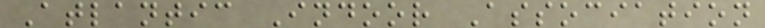Atlantic Indoor Association
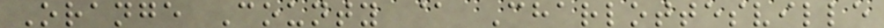Orange County @ Charlottesville
